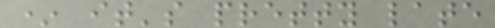* it's pretty late
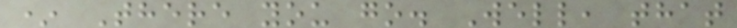* There you go. Well, that
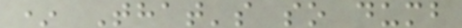* That's so dumb
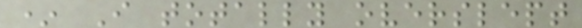* I totally overslept
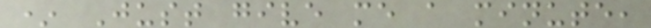* Just give me a minute,
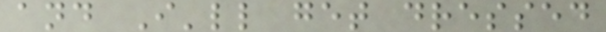and I'll get dressed
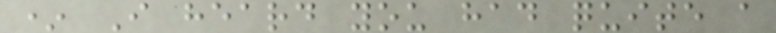* I heard you had quite a
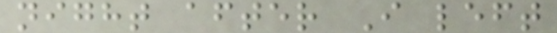night after I left
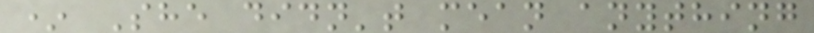* She didn't mean anything
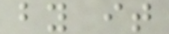by it
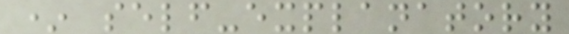* self-explanatory
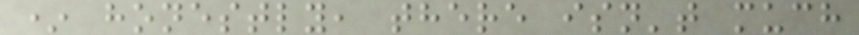* honestly, there isn't much
